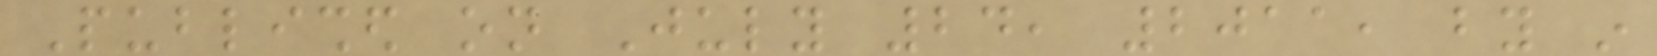Published on July 24, 2011, by in
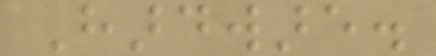Hardware.
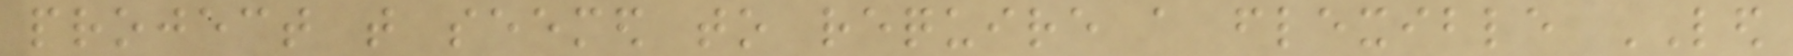project that seemed to require a flexible LED
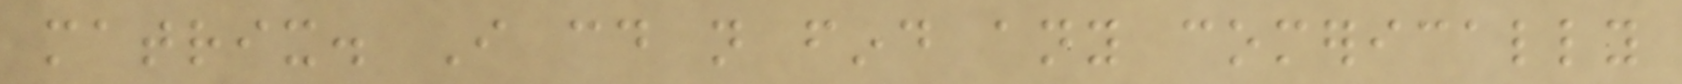matrix. I could not find any comerically
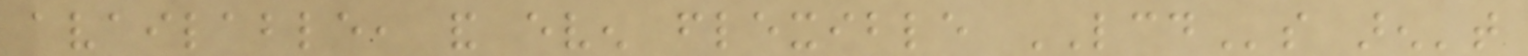available, and even flexible LCDs aren't
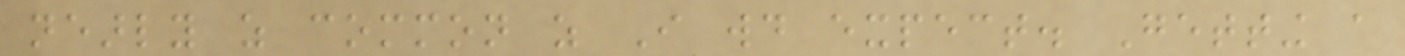nearly as common as I would expect. Getting a
